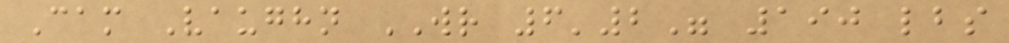Cam Vaughn WR 6'2" 190 lbs
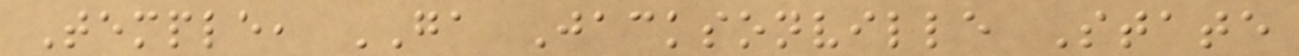Temple, GA Jacksonville State
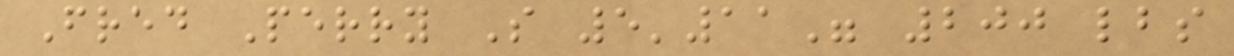Fred Perry S 5'11" 200 lbs
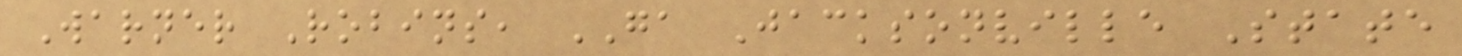Warner Robins, GA Jacksonville State
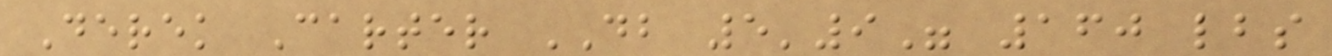Derek Carter DB 5'9" 160 lbs
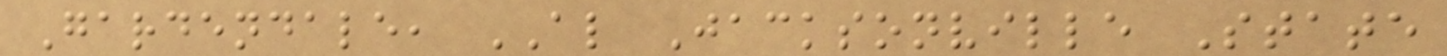Gardendale, AL Jacksonville State
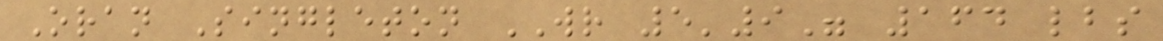Oran Singleton WR 5'9" 164 lbs
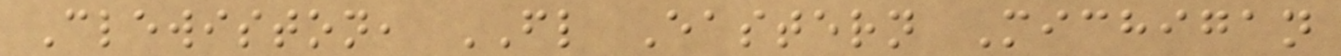Clewiston, FL Eastern Michigan
